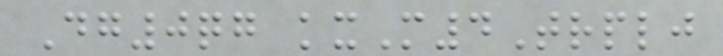Dg0qg kxM4Trplj
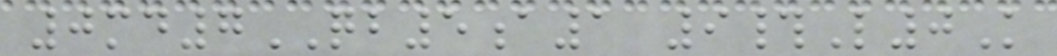0md7QB5a1 9#L0K
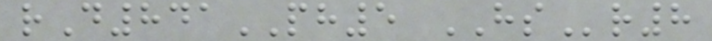rD841PH5 HSr8
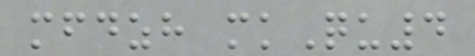mfdzh mkQu4
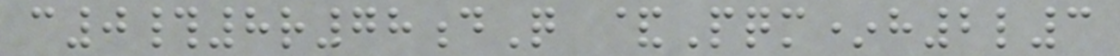c0#8r78dQ &Pqm*h2l3
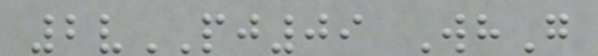2vPJ09 WhG
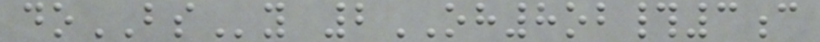doBSy 2OH8ob#3c
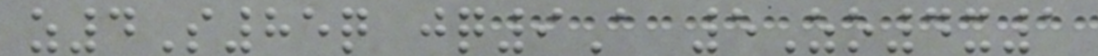z4S85q jq9A 5Zo4x1
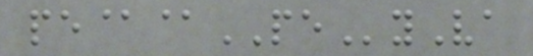pe@@PEyVa
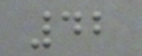42
